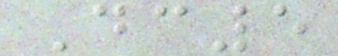Dc5
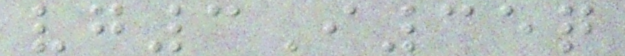vg3I35q
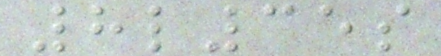8l35s
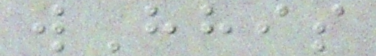wHhis
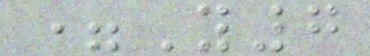=Y7
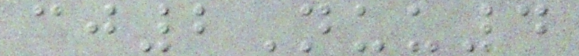cj2Nuu4
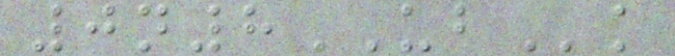0n8UBk
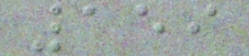159
